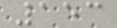153
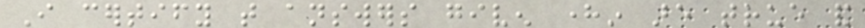I certify that answers given herein are true and
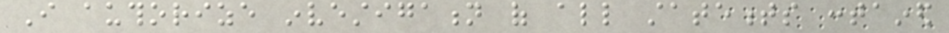I authorize investigation of all statements contained
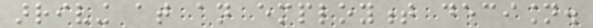arriving at an employment decision.
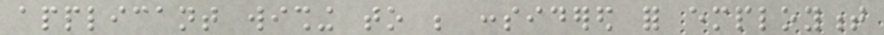applicant wishing to be considered for employment
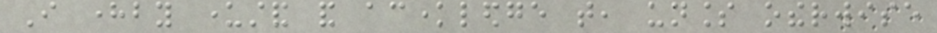I hereby understand and acknowledge that, unless otherwise
